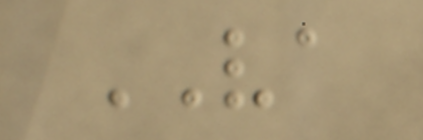VA
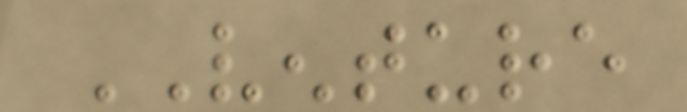VENTURE
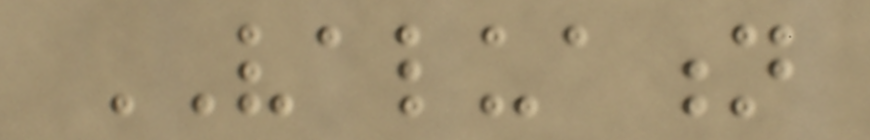VALUATION
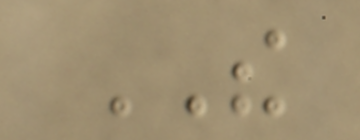THE
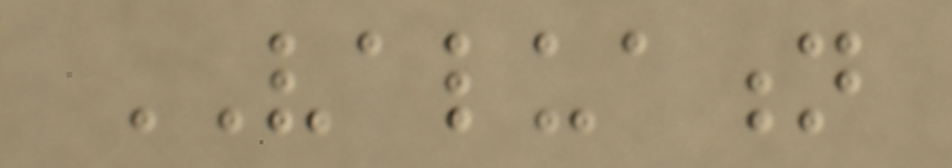VALUATION
